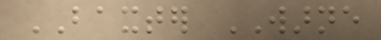BAXTER WARNE
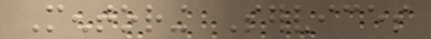Mentoring Services
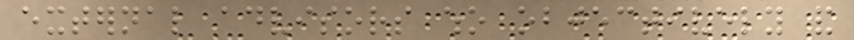external advisors who objectively and
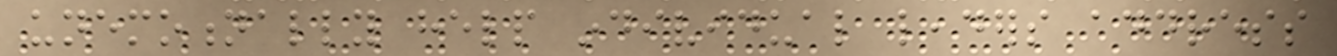unemotionally help individual leaders address
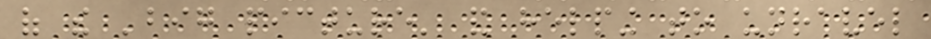of the 'big picture' and helping to unravel
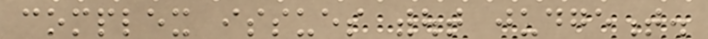complex issues without judgement.
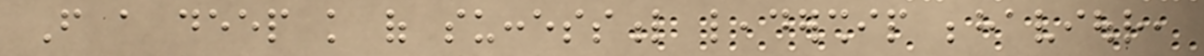From a deep knowledge of successful leadership behaviour,
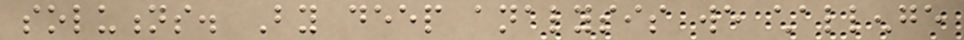solutions. By deep analysis we challenge
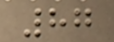87
